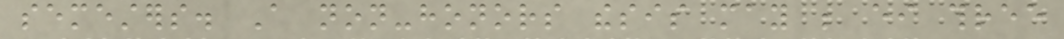semesters. A non-honors thesis may be either three
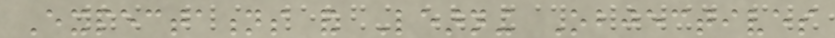Expectations and Learning Objectives
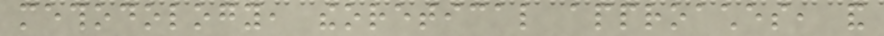methodology, theoretical approaches, and
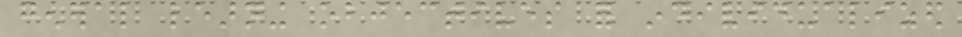general learning objectives for individualized
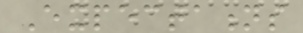Expectations
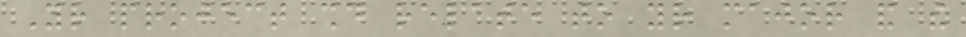Your project should relate to your major and the
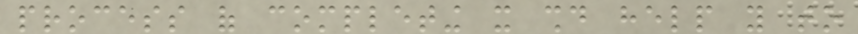process of completing it should help you to
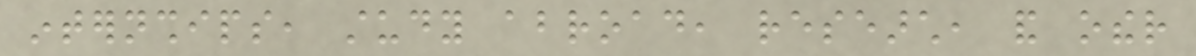internships, study abroad, research, and other
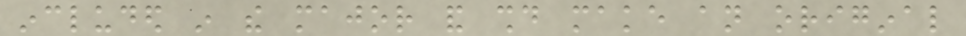included in the major and should make an original
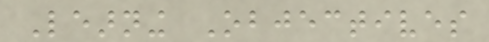Learning Objectives
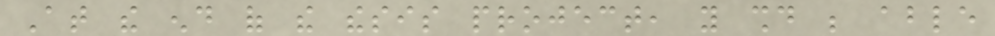At the end of the thesis project, you should be able
